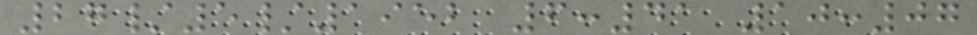27/5/1952 6:41 10:07
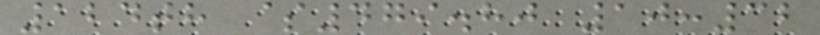124th $479.80 10:32
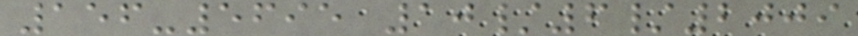156-5695 10/6/2009
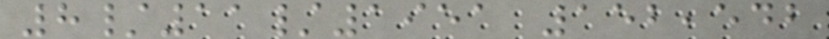8/11/1951 152,542
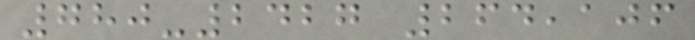780-2427 264,106
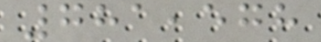781,578
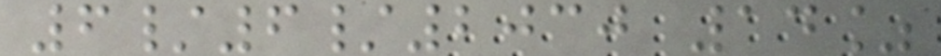6/6/2030 14%
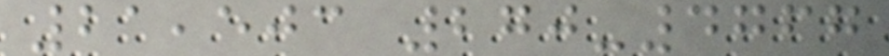21,503 270-4767
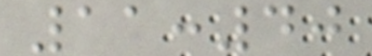11:40
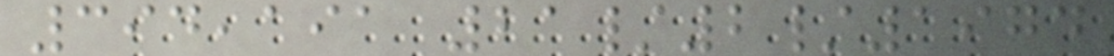394,191 21/2/1974
